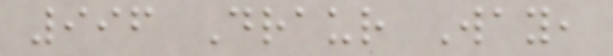996 Draur Way,
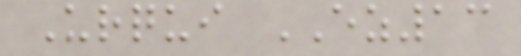Urqui EZ13
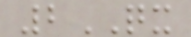2QX
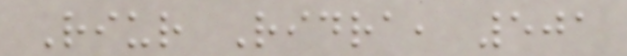Riur Ridra, 501
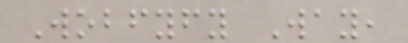Wobfyfy Way,
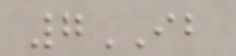7IB
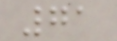71
